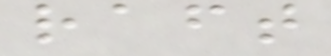raft
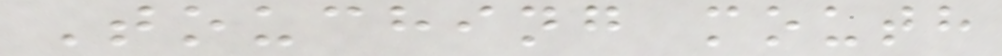Touching mouth
